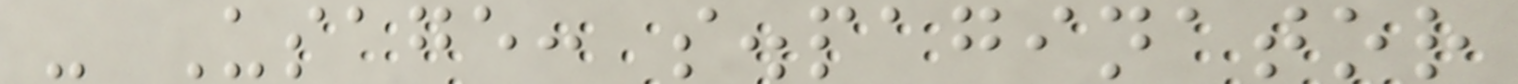- Usage: s.paginator
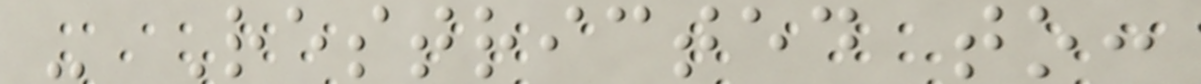- Restricted to:
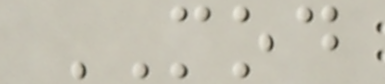MOD
